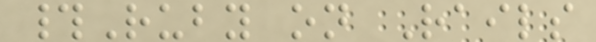#Ruby on Rails
